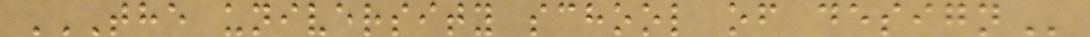THE UNIVERSITY SCHOOL OF DESIGN
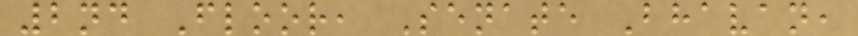2nd Floor, Senate Bhavan,
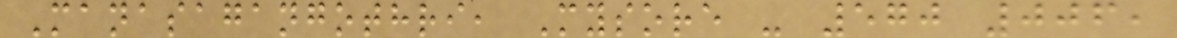Manasagangothri, Mysore - 570 006,
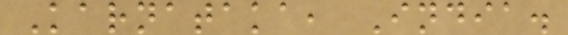Karnataka, India.
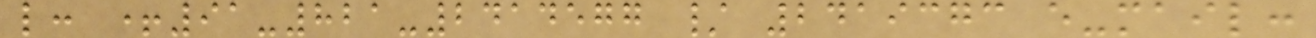l: +91-821-2414577 / 2419373 e-mail:
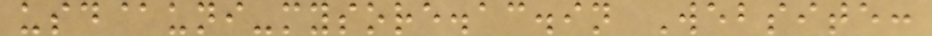usd@uni-mysore.ac.in Website:
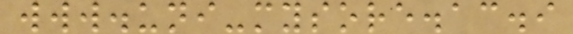www.uni-mysore.ac.i
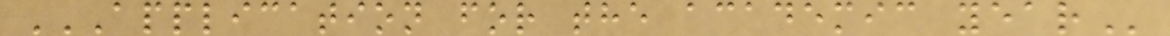APPLICATION FOR THE ACADEMIC YEAR
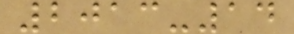2013-14
